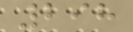298
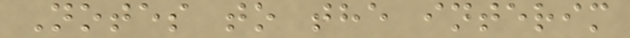Notes to the interim
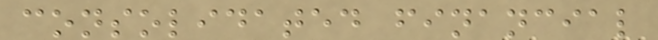consolidated financial
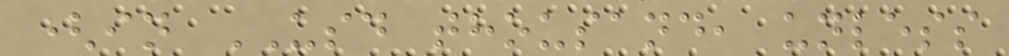(in USD thousand, unless
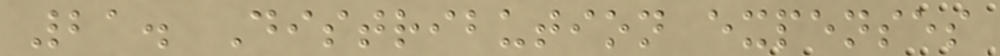21. Distribution expenses
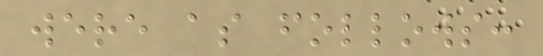were as follows:
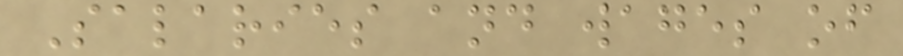Salaries and wages of
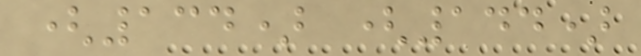(134) (144)
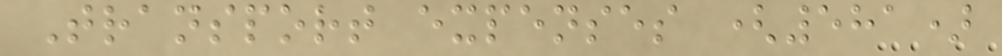Transport expenses (581)
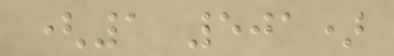(1 501)
